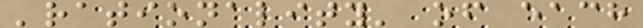'rationality' of each
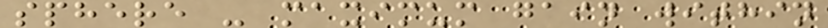sphere - maximum gain within
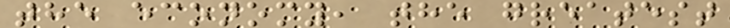the economy, the greatest
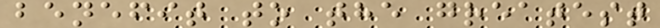benefit to the greatest
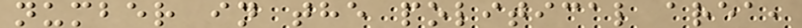number in the political area,
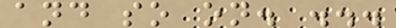and so on. ...
